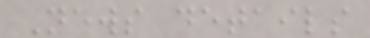News details
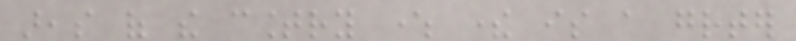areas of the country where there is a greater
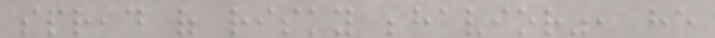spread of risky behavior", he
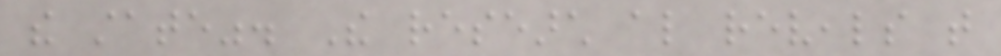the state". The research also reveals that
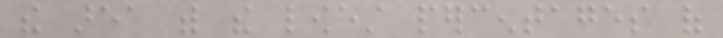the area with the lowest percentages of
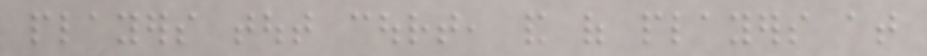players tout court, and of players at
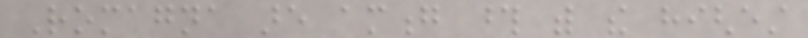Romagna are among those with the highest
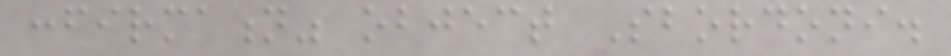confirmation" object Sbordoni.
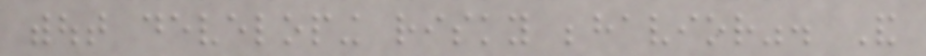without developing risky behavior". And
